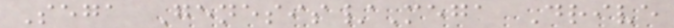Sega Genesis/Mega Drive
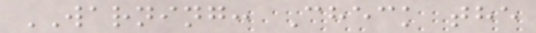WARNING: Check the
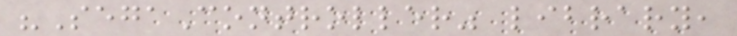"SegaController" library,
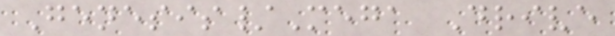Genesis/Mega Drive
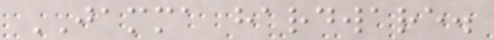JAMMA hardware.
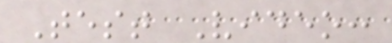Test Video:
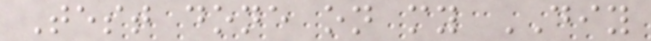Test done on my DIY
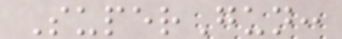SuperGun:
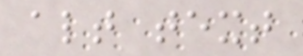alt text
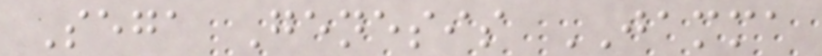Sega Genesis JAMMA
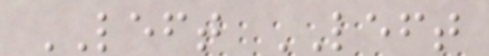LEFT LEFT
